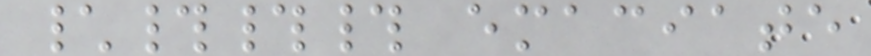\### emaciate
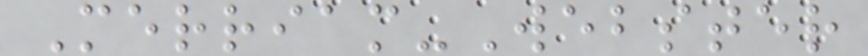Merriam-Webster
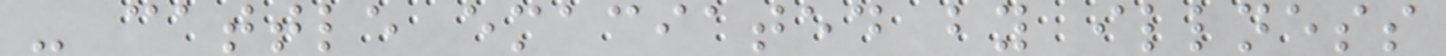- cattle emaciated by illness
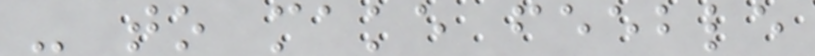- to make feeble
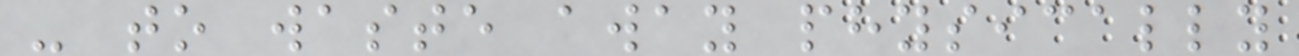- to waste away physically
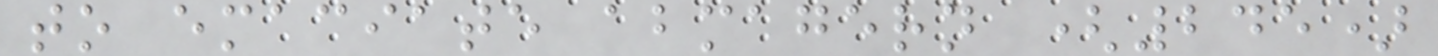to emaciate abmagern (245)
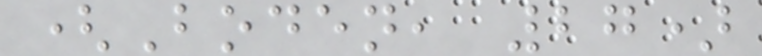(Boden, 27)
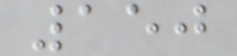150
